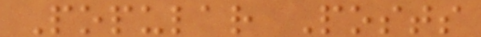Popular Posts
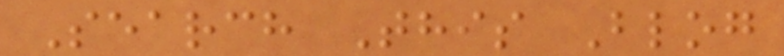Search This Blog
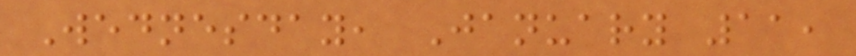Wednesday, January 11,
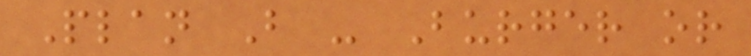Plan B - Burger or
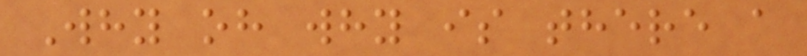Why oh why is there a
